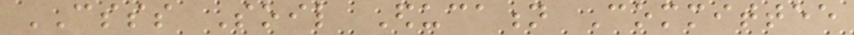CSSS Soil Education Committee
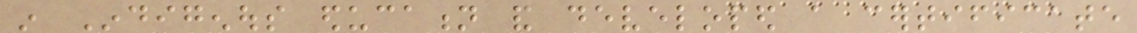in Indigenous education and developed a certificate
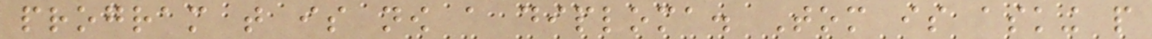program that is now a diploma. Tom is asking people
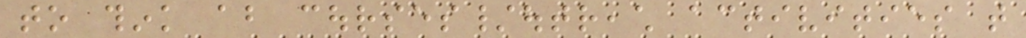to think about courses/outreach activities that
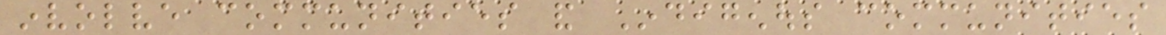involve communities and Indigenous communities
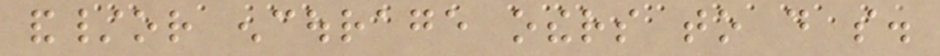and/or encourage others to do so.
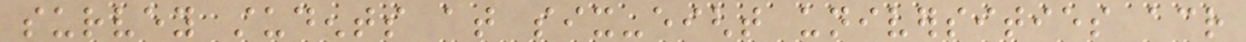survey students at six-eight universities across
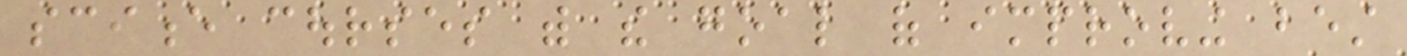science courses with the goal of improving best
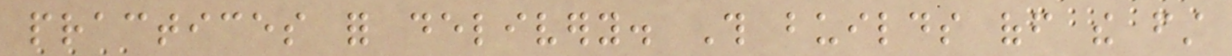practices for delivery. This builds off the first
